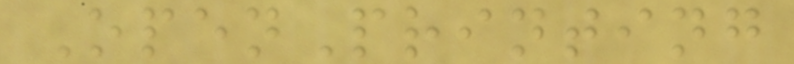OpenPrinting
